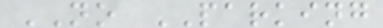NO PARKING
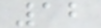12
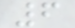6
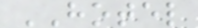HOTEL
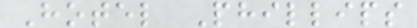Hotel Phillips
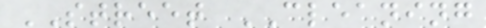STREET CLEANING
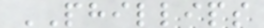PHILLIPS
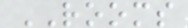ROOMS
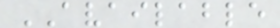AVAILABLE
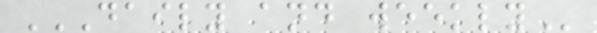DAILY AND WEEKLY
